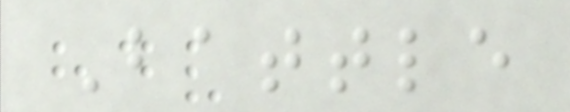Battle
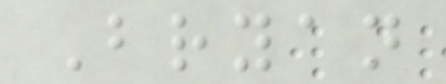Bryan
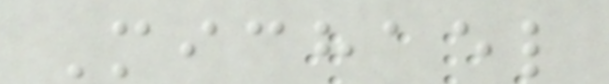Michael
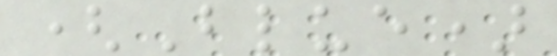(Blue)
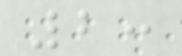2:
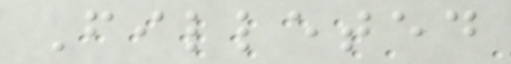Filleted
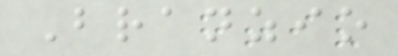Branzio
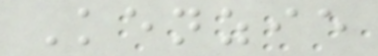Kenzie
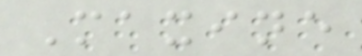Maxine
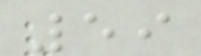59
